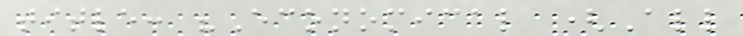title: "Economical (All
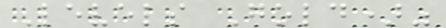Levels Gold)"
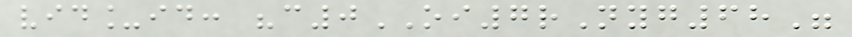vid_id: "c0OI7rNyg68"
